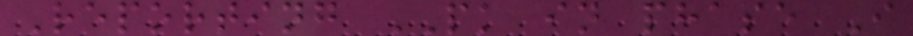Reporting PK in phase I
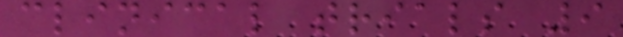clinical trials 9
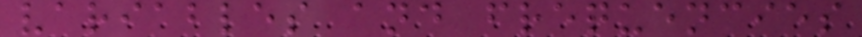variables and frequencies
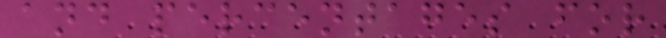and percentages for
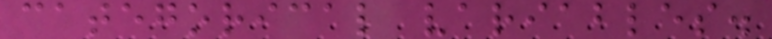categorical variables.
